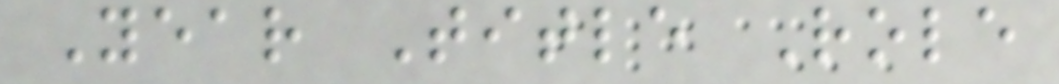Year Title Role
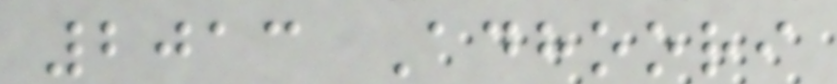2013 Adhoori
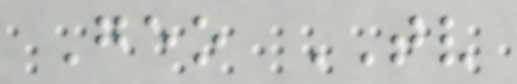Geo TV
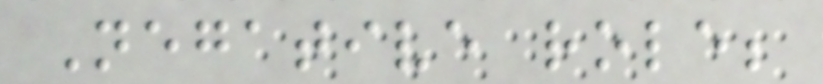Negative role;
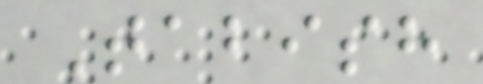Tabish
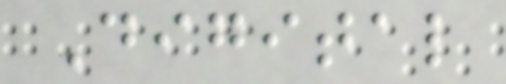Digital
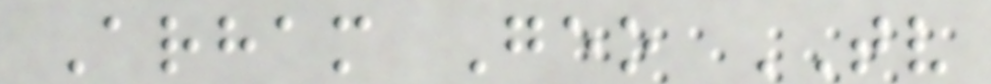Arham Geo TV
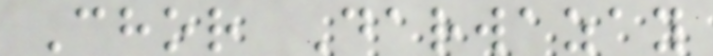Chor Darwazay
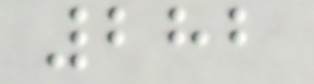282
